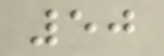50
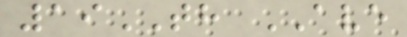19TH AVE
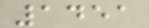1451
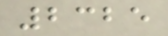2325
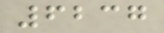6237
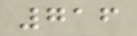716
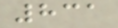831
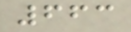663
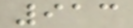913
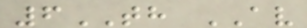6TH AV
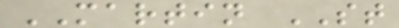MARTIN ST
